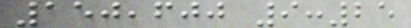150,600 9:25
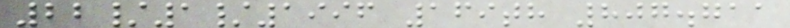22/1/1996 169th 807.711
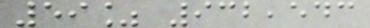59% 932,543
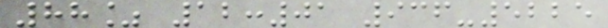88% 12:01 936-5225
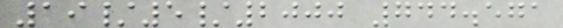19/5/2000 744.571
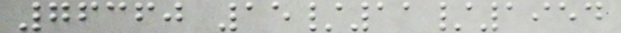76360 15/11/1954
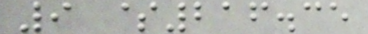9 $216.35
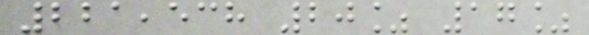221,538 20% 17%
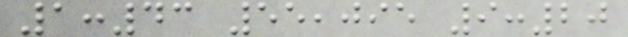1:43 55,095 9:20
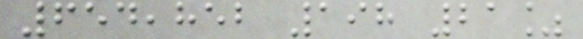654,852 198 21%
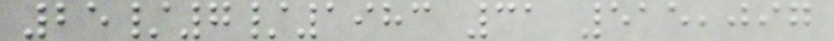25/7/1983 31 515,097
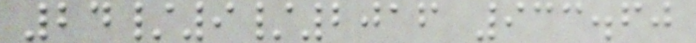24/9/2016 933.60
